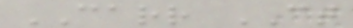CARR CT
